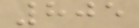805
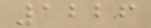1226
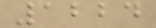1224
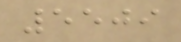5509
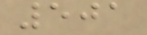501
